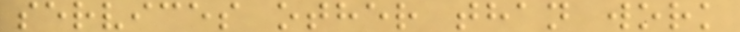services other than work
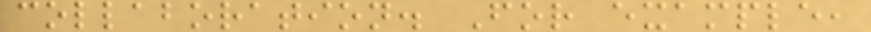collaboration. For example,
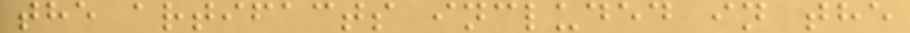the artifacts included in the
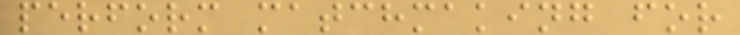perform matchmaking for
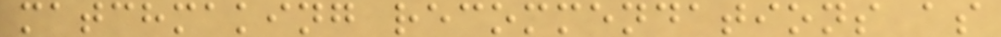matchmaking recommendations as
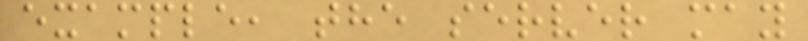example, the server may
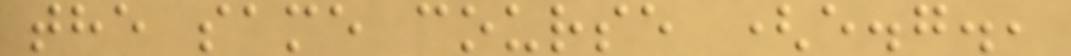the same course (e.g.,
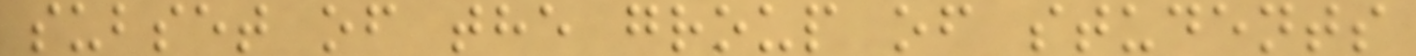subset of the group of students
